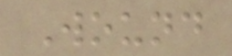Wound
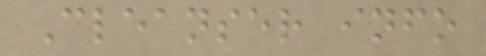Cleanser info
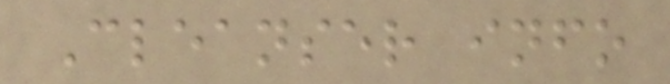Cleanser info
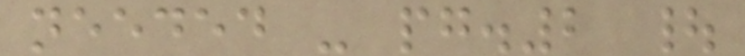needed - pg.2 |
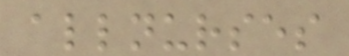allnurses
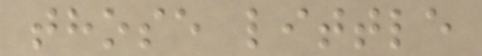those little
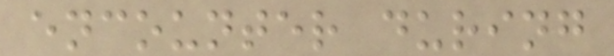encounter during
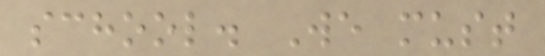school. We must
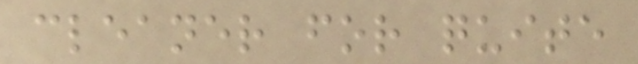cleaner for quite
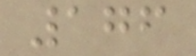176
